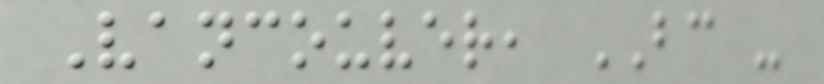Vancouver, BC -
